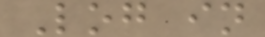Log in
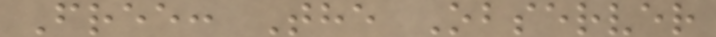Free: The Observer
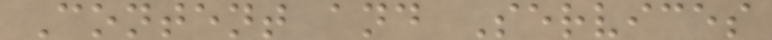Content and Services
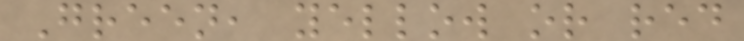Green, yellow or red
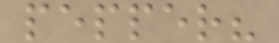pepper?
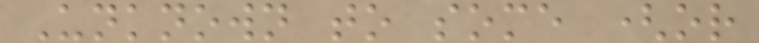Unknown to some (or
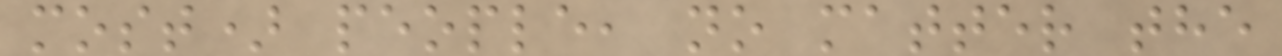most) people, no matter the
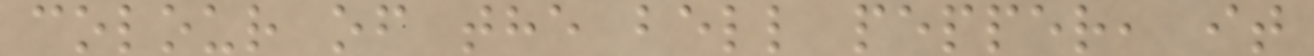colour of the bell pepper, it
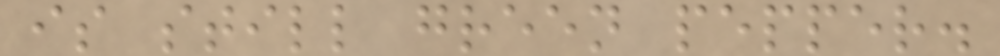is still green pepper.
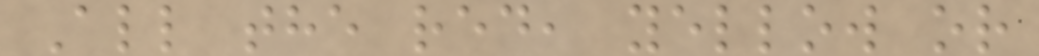All the red, yellow or
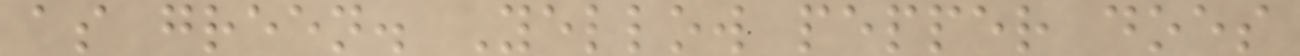as green. Yellow pepper does
